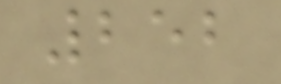252
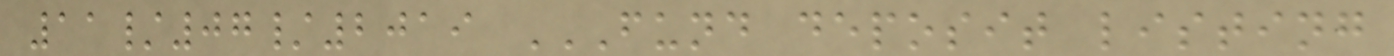11/07/2019 FUND DEPOSIT LISTING
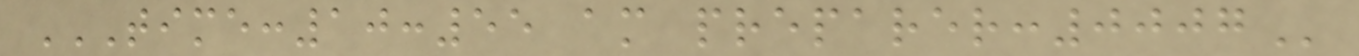TIME:10:55 AM PREPARER:0007
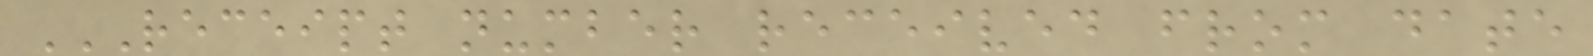RECEIPT NUMBER RECEIVED FROM DATE
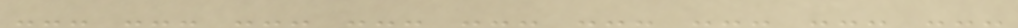--- --- --- --- --- --- --- --- ---
